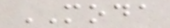MODA
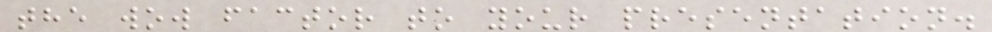the wow factor to your presentation.
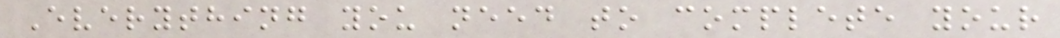Everything you need to complete your
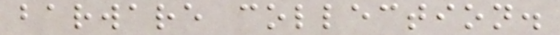barware collection.
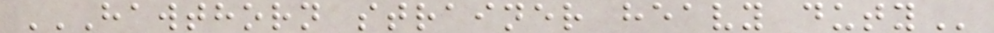HAWTHORN STRAINER HEAVY DUTY
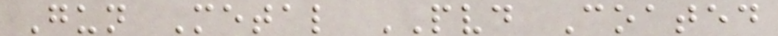Gun Metal PVD Coated
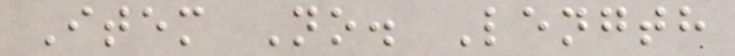Item No. Length
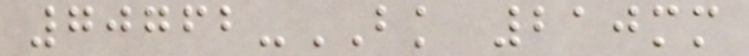70762-BK 210mm
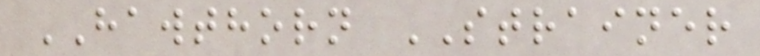HAWTHORN STRAINER
